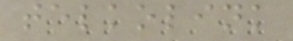telkolink
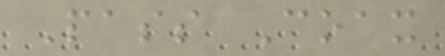Pass Coax
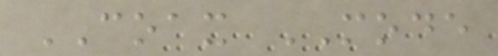COAX MODE
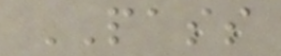PASS
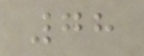78
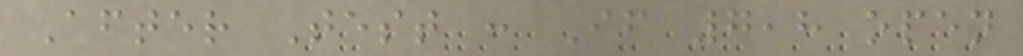After Test : If 7,8 open
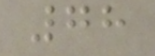78
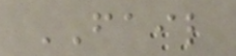FAIL
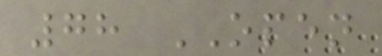78 OPEN
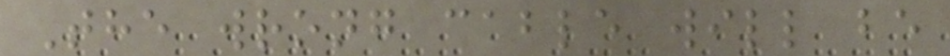The wrong cable will be
